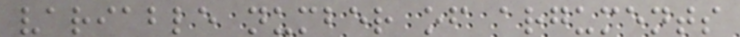variable number of arguments
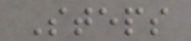Steps
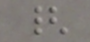{
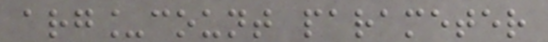arg_count parameter
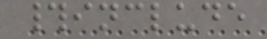#include
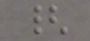{
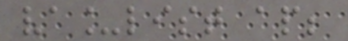va_list ap;
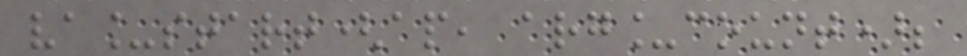va_start(ap, arg_count);
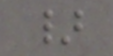}
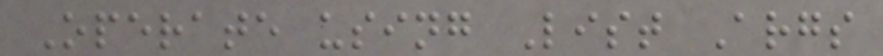Operate using List Args
